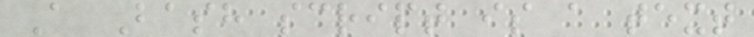A Bash script is a text
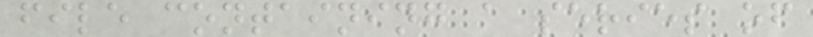file containing a series of
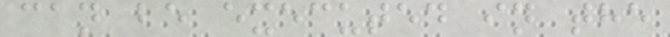can be executed in the
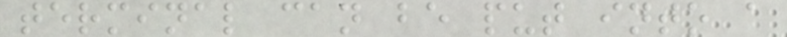terminal can be put into a
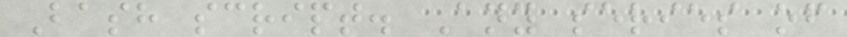Bash script. Any series of
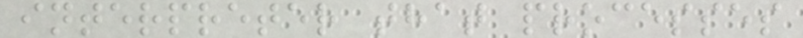interpreter that processes
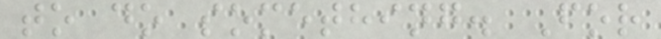to do something. For
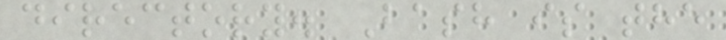directory. Bash is the
